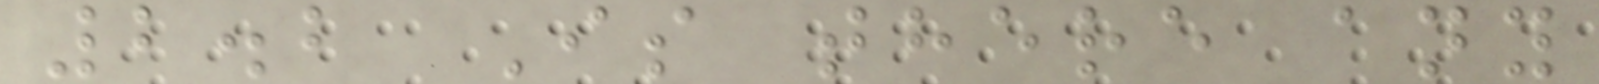2.2 Is there any
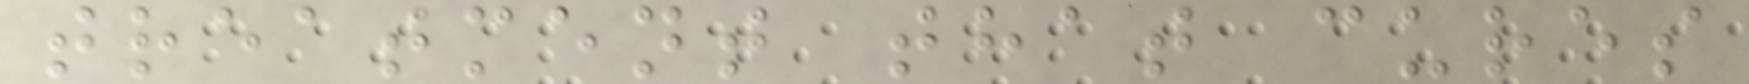treatment that cures
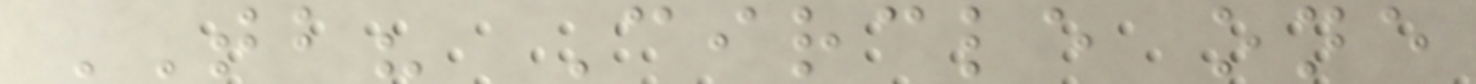TB? Circle one
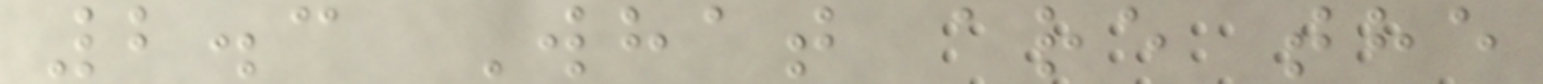2.3 What are the
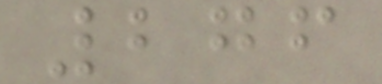276
